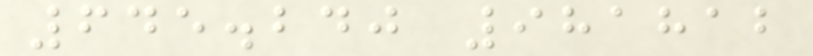645.240 981812
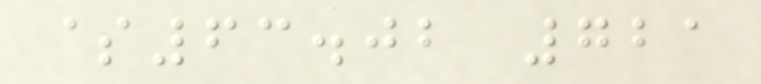$63.02 721
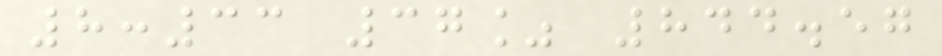8:33 37% 844.57
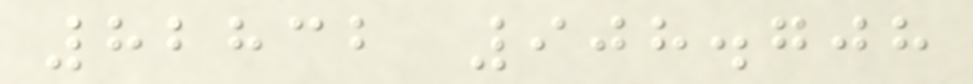82832 908.708
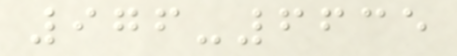976-6635
